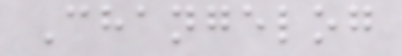Changelog
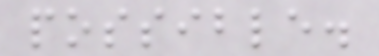possible.
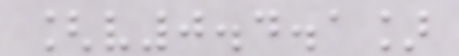[v0.4.1]
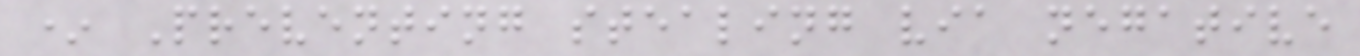* Preventing stealing via negative
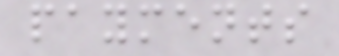payments
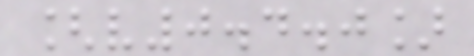[v0.4.0]
